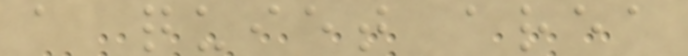a quiet area
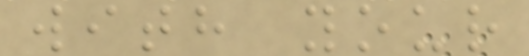with your
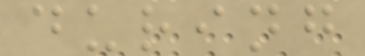during
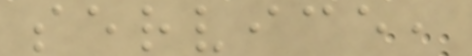service,
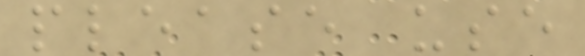please use
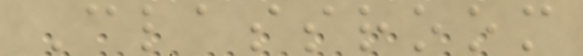Classroom
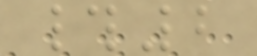#2
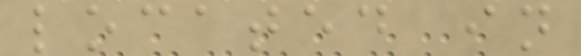located in
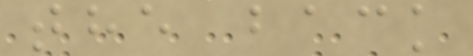the back
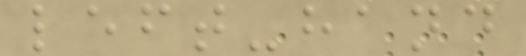left-hand
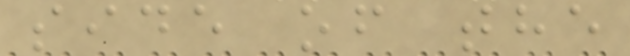side of the
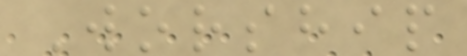Worship
